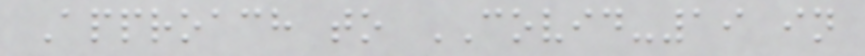Approach to COVID-19 in
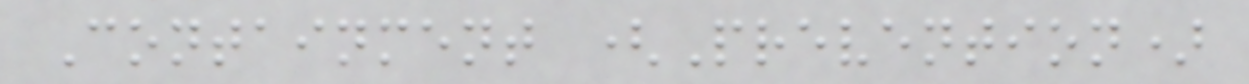Containment (Prevention)
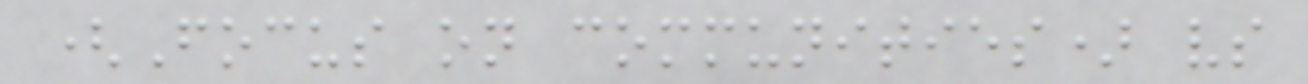(Focus on communities) vs
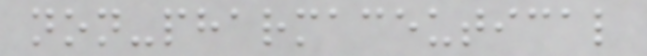non-pharmaceutical
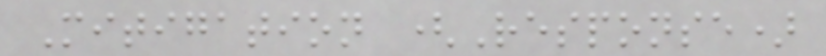Mitigation (Response)
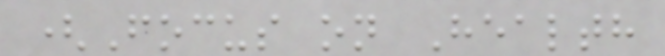(Focus on Health
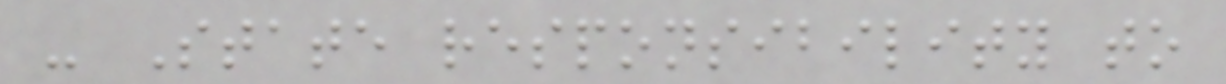- State responsibility to
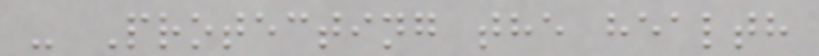- Protecting the health
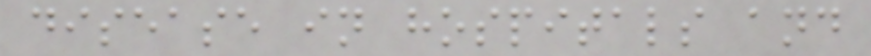disease in hospitals and
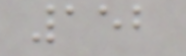152
